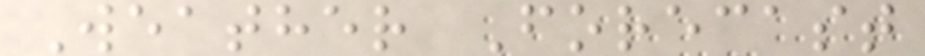Weather Forecast
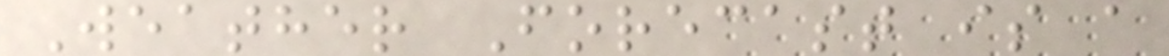Weather Forecast is a
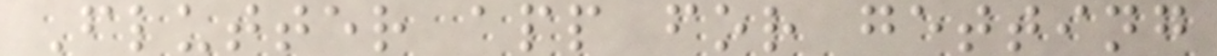Flutter app for getting
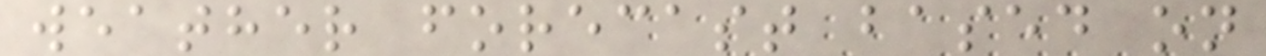weather forecast based on
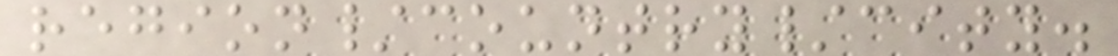region/country/city.
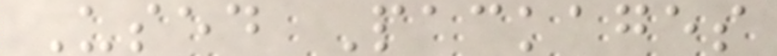Used Packages
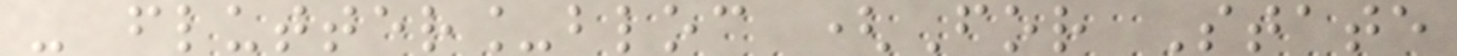- flutter_bloc (For State
